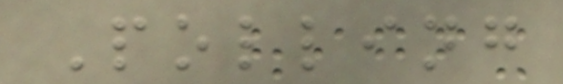Polling
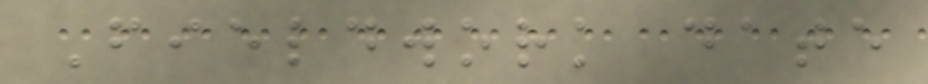Fieldwork date
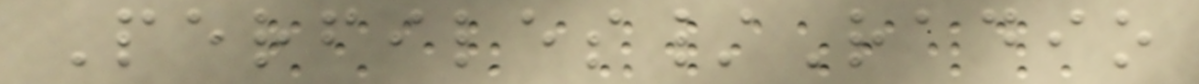Perfiles/Radio
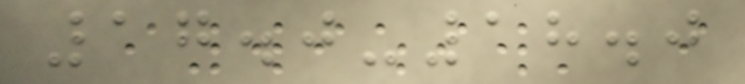17.0-18.0
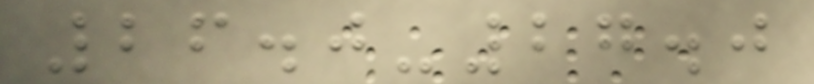26.0-27.0
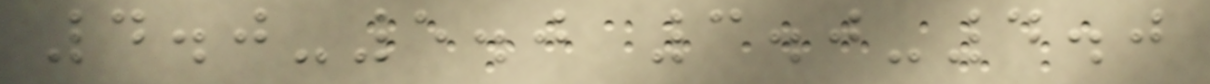4.0-5.0 3.0-4.0
